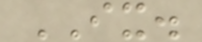IX.
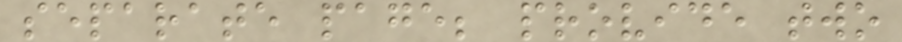separate page; provide two
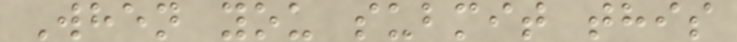When you submit this
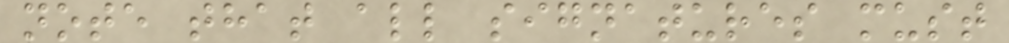note that all signatures must
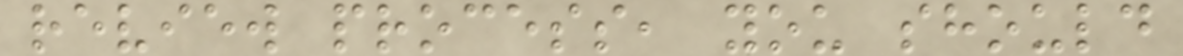review process, you should
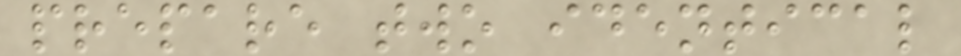prepare two identical
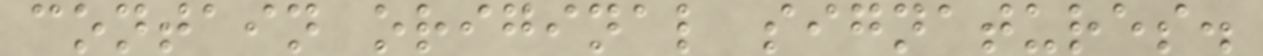contain original signatures.
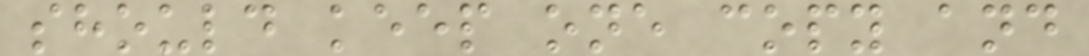should keep one copy and
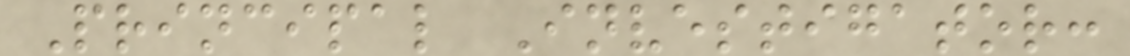Principal Investigator:
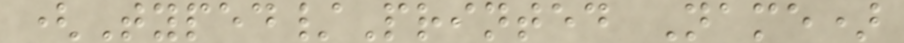(Typed/Printed Name)
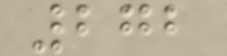272
